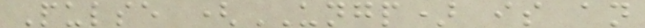Pulse (UNGP) is an
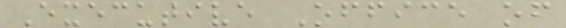Executive Office of
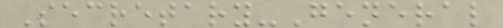Secretary-General
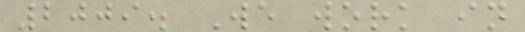2009. We work in
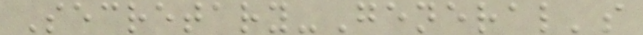Secretary-General's
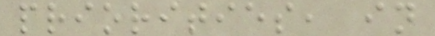priorities, in
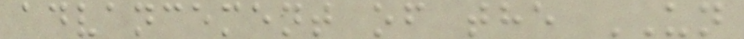advancement of the UN
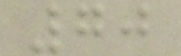70
